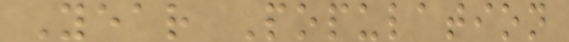Year Population
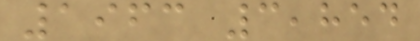1963 3,854
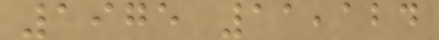1975 11,124
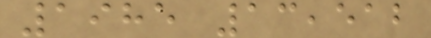1985 13,512
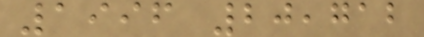1996 20,712
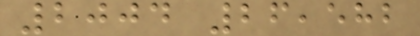2004 26,582
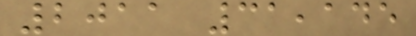2011 31,145
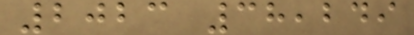2023 38,249
